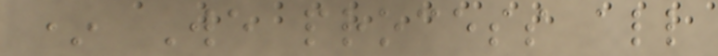* We process all
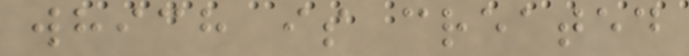which is created
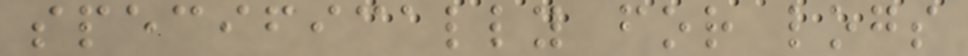specifically for logs
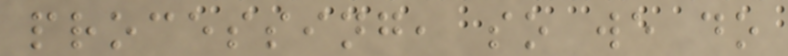processing, so we do
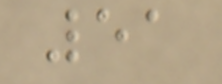51
